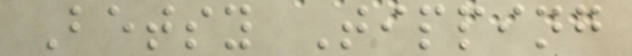Betsy Tipping
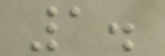1.
